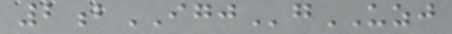2bIGJgUZJ
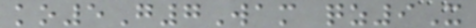ko5G7Wam qz9X
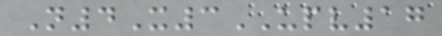N4X3UPV17
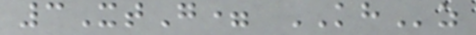3XtG= KHz
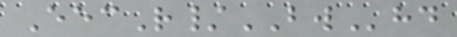EecR/BWhd
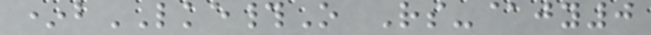*bLKE#O Rs-@jy0
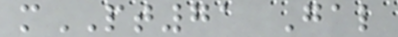mPT71 Gal
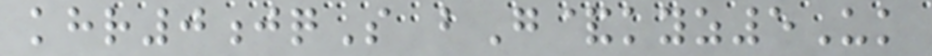khr0jqS bG&kyz5Uk
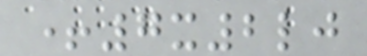+7x2lj
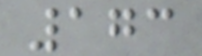173
